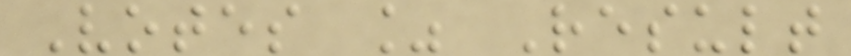Votes % Result
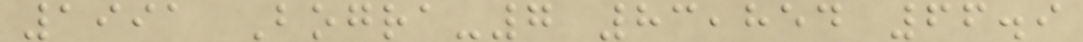1991 Bogra-7 83,854 66.9
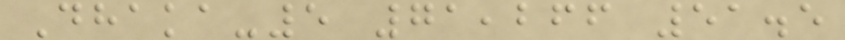Dhaka-5 71,266 51.5
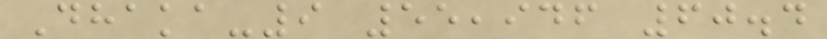Dhaka-9 55,946 60.4
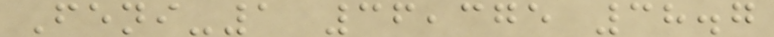Feni-1 36,375 38.7
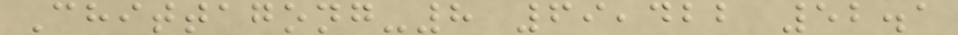Chittagong-8 69,422 52.1
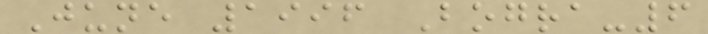June 1996 Bogra-6
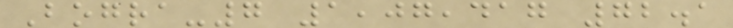Bogra-7 1,07,417 72.1
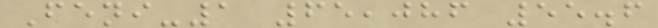Feni-1 65,086 55.6
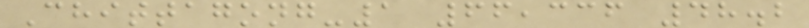Chittagong-1 66,336 48.2
